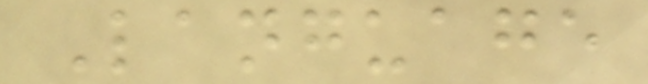Language
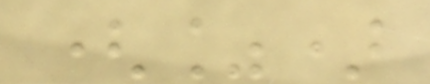(%)
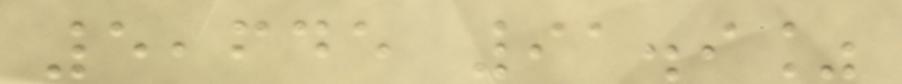5,645 91.9%
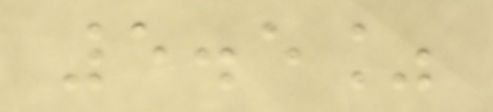5.5%
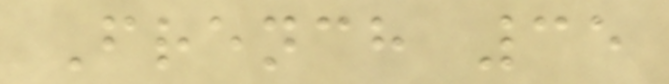French 35
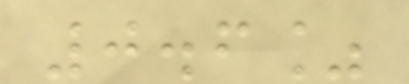0.6%
